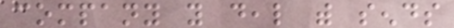company you deal with sends
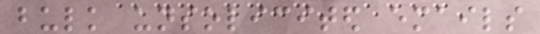bulk unsolicited emails
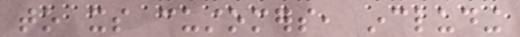to its customers, including
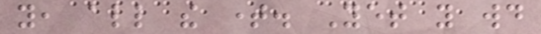you, all the time. Yet you would
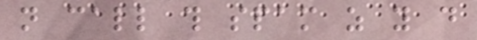not call this spam as you do
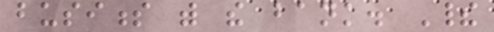business with the bank. Their
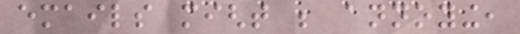emails might be annoying,
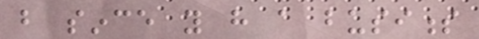but since you have a business
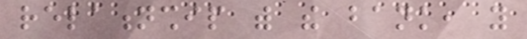relationship with the bank, you
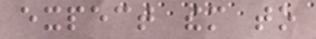expect them to
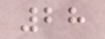28
